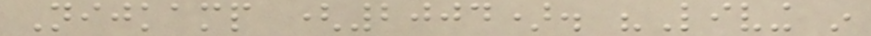Nijkamp (2004). "Living in
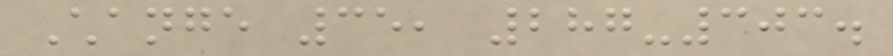Change 35, 287-303.
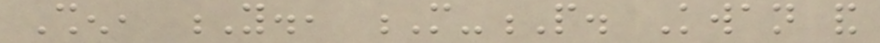Shen, Y., M-P. Kwan and
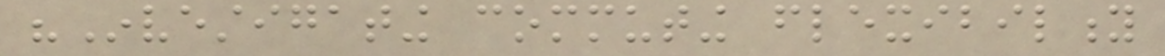"Investigating commuting flexibility
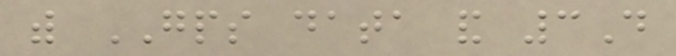with GPS data and 3D
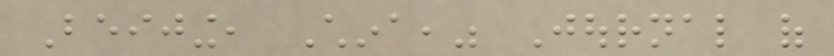Beijing, China," Journal of
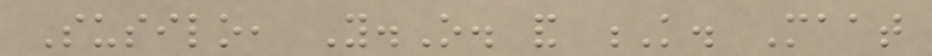Susilo, Y.O. and K. Maat
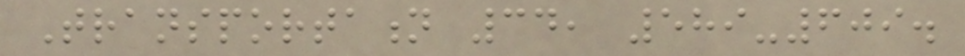Transportation 34, 589-609.
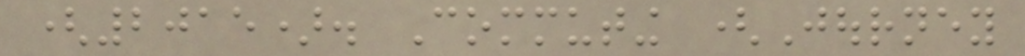(2015). Commuting (Journey
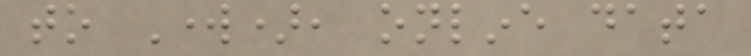to Work), online data
